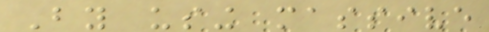By using massive
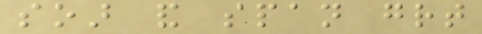soar and span great
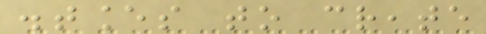distances to create
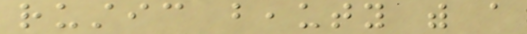rustic beauty with a
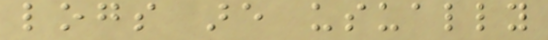logs are usually
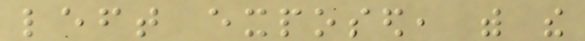left exposed, with the
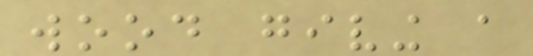wood giving a
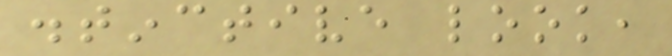distinctive look,
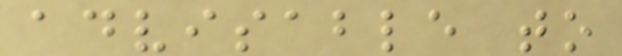advisable to
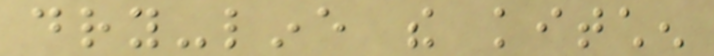dry-line the kitchen
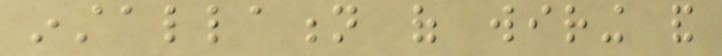installation of wiring and
